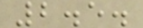2.5.
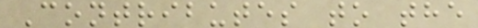Contributes to the
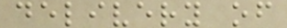delivery of
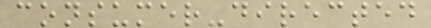consumer-directed
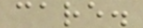care.
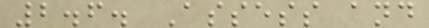2.6. Assess and
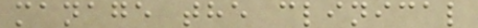manage the clinical
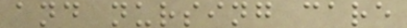and nursing care
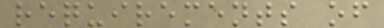requirements of
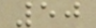50
